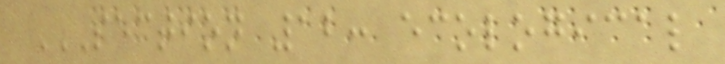SECTION 12: ECOLOGICAL
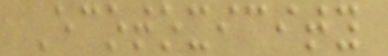Ecotoxicity
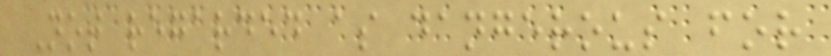Not regarded as dangerous for
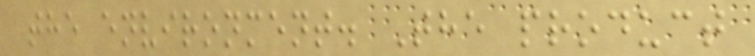the environment. The product
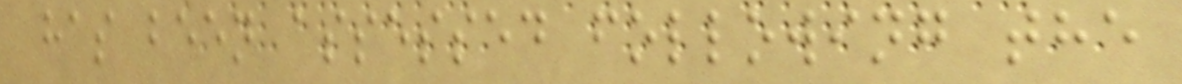has been assessed following the
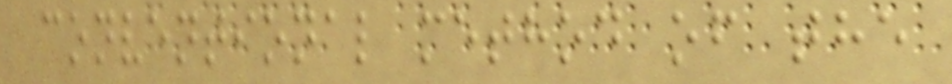conventional method of the
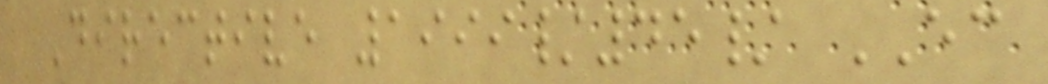Directive 1999/45/ EC
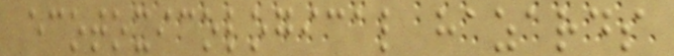ecotoxicological hazards
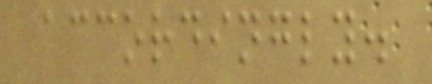accordingly.
